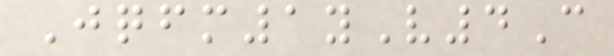Jqfm1yV4C
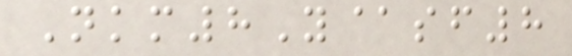Nkm8Y@sf8
